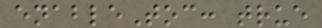enableToc: true
